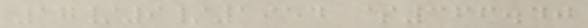17/9/1954 $366.40
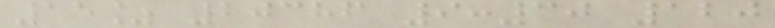15% 20386 9:30 120
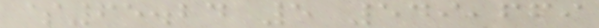$65.24 5 549,669
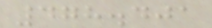478.401
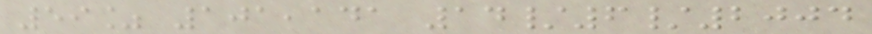59% 101,141 14/6/2004
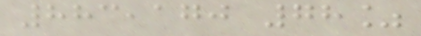883,170 78%
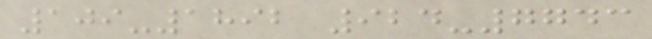109-1892 924-7743
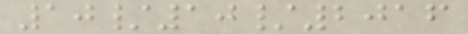10/10/2016
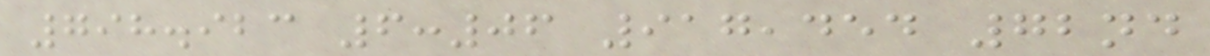798.923 6:06 917,454 72nd
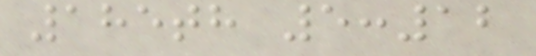185th 5:12
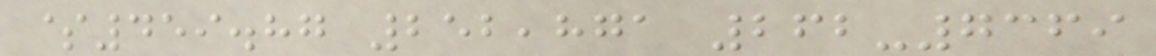$459.87 252,871 262-7369
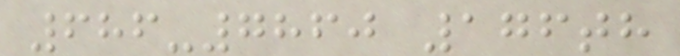686-7860 176th
